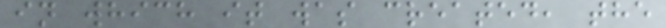in which it was created, the
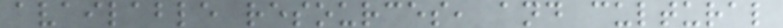available resources, and cultural
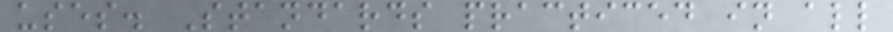uses. Standards practiced in all
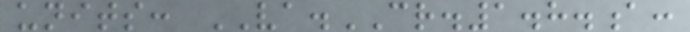units: VA.CR.1.8.a:
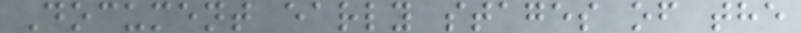Document early stages of the
